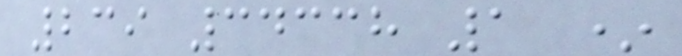239 34338 1 *
